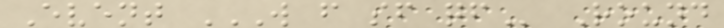Event W F SF QF Round
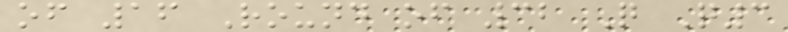of 16 Round of 32 Q Q3
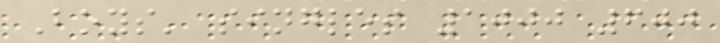Boys' singles 1000 600
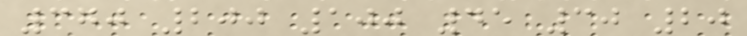370 200 100 45 30 20
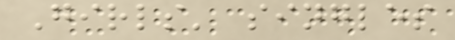Girls' singles
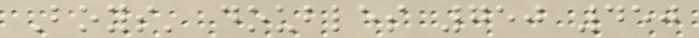Boys' doubles 750 450
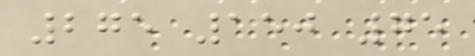275 150 75
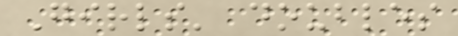Girls' doubles
